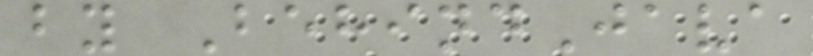by BehindJava
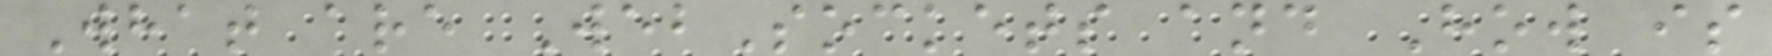What are WebSockets and How is
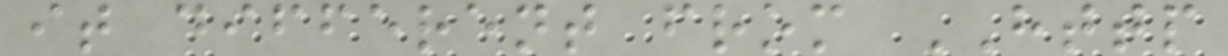it different from HTTP
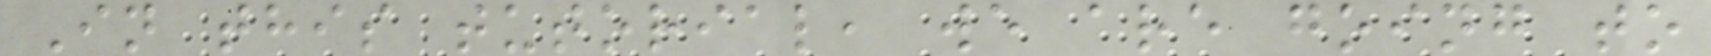In this tutorial, we are going to
